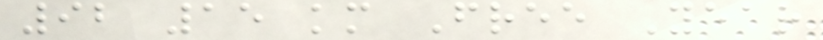92 15 km Free Year
